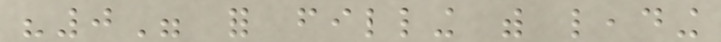"0" for filling with leading
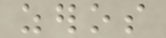zeros
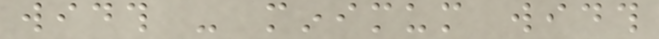width - minimum width
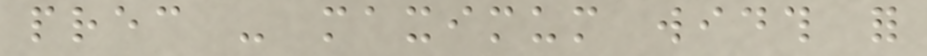prec - maximum width for
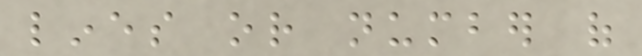lines or number of
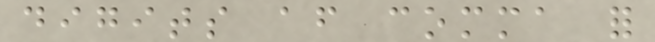digits after comma for
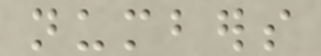numbers
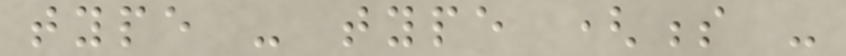type - type (s -
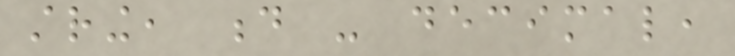string, d - decimal,
